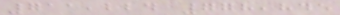711,224 778,845
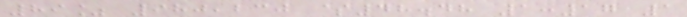89% 980,230 $48.48 1:17 1
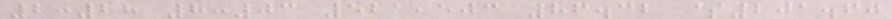2:28 8:03 521,503 86.32 $201.60
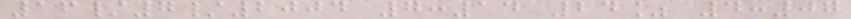16/7/2004 7:14 24% 4:07
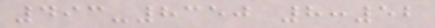493-8350 8:52
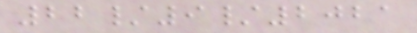22/9/2021
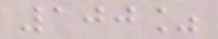100%
